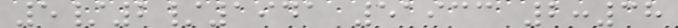5/2/1941 51933 2:38
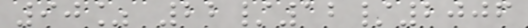90% 22/12/2006
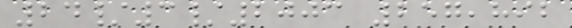24/3/2003 257,892
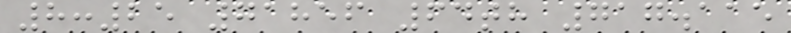8:25 71856 64th 717.115
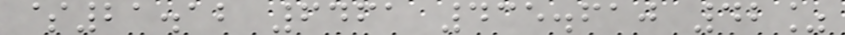$21.12 6461 435.610 42%
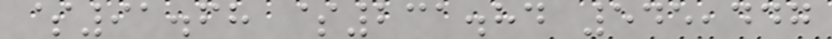$91.68 $231.84 545,447
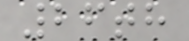26th
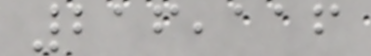216,116
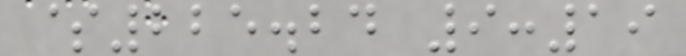$225.24 9:19
